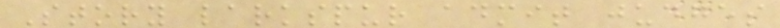Story larkspur admit judges
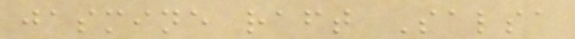jasmine raft Salsa
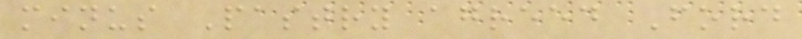minus Pastry agreed Ford
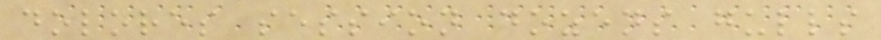dolores session dozens gulls
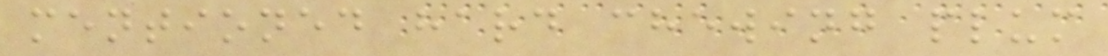mentioned hard chewing plum
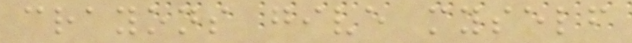crayons give myself
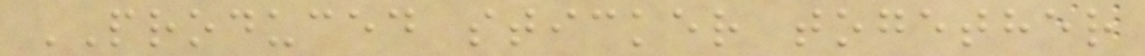PRODUCED sticker together
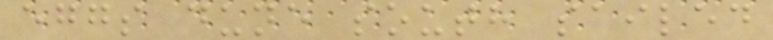eggs dune south sailed
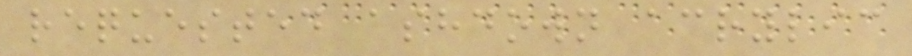requested ashdown acrylic
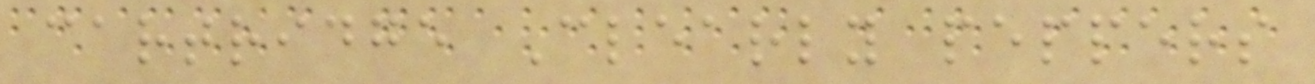cartridge Clearly peppers
